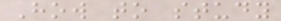How to study
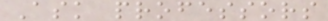Ask professors
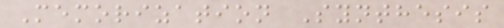Memorization Synthesis
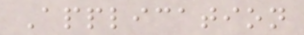Application
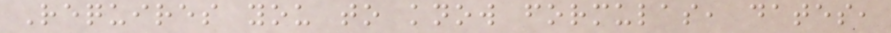Requires you to know formulas, dates,
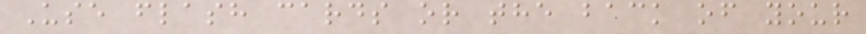Use flash cards or the back of your
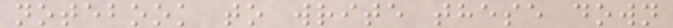notebook to write these down
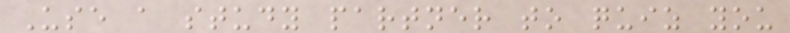Use a study partner to quiz you
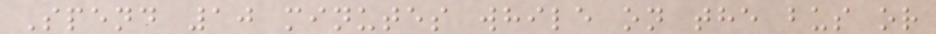Spend 10 minutes while on the bus or
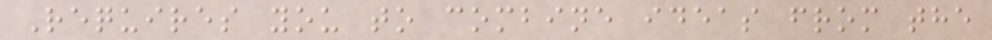Requires you to combine ideas from the
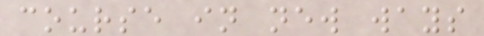course in new ways
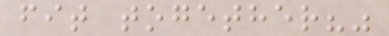fit together?"
